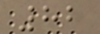82
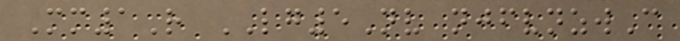Mm1R LG5Nv njfvnzwC
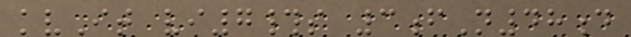kvIt vi7#s 3fN48d
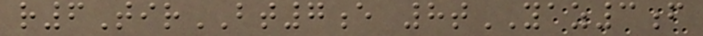r6TirBT7e 8tYAZ3f
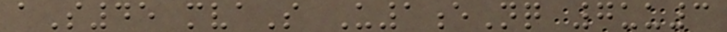aS45 mvaS U1eNq 7uu3
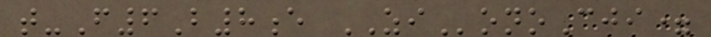t-F6B8e ZIonoCji=
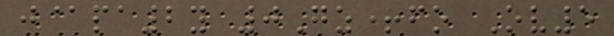j@pa2y 0Gz+fo Ov5
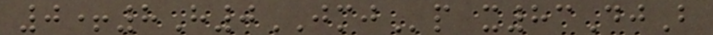0+8H0JMJp x83DjB
